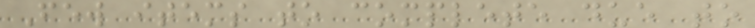Few items to complete due to
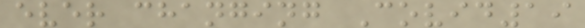ever changing Covid19
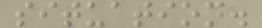situation.
